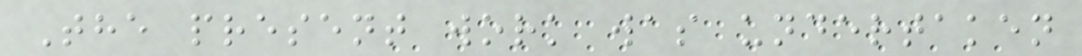The present work was undertaken
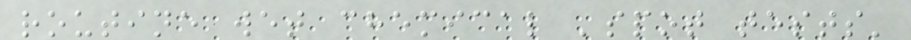routine wet chemical 'spot tests'
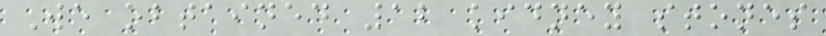We obtained 12 kidney stones
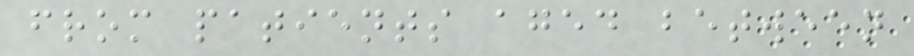from patients aged between
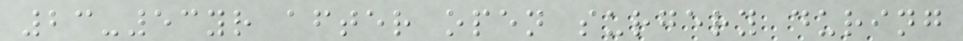23-53yr after open surgery during
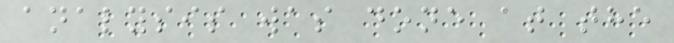analysis was done at the
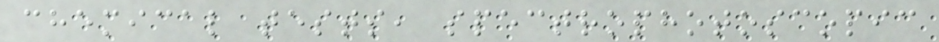chemical tests, spectrophotoscopic
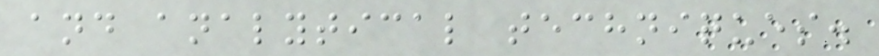and analytical techniques.
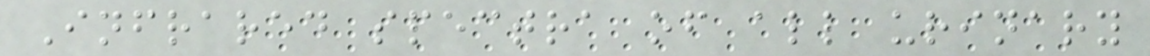Infrared spectra of all urinary
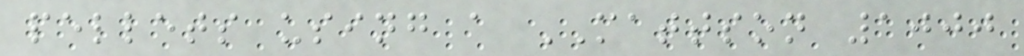pellets using a MATTSON 1000
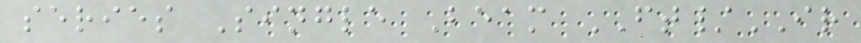series Single Beam FT/IR
